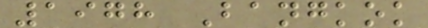1978 Bangkok
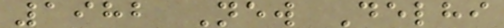1982 New Delhi
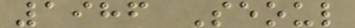1986 Seoul
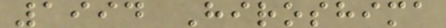1994 Hiroshima
